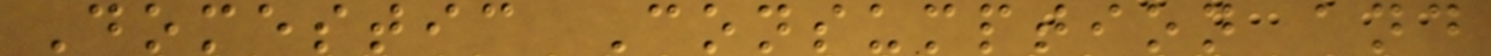Domestic Consumption and
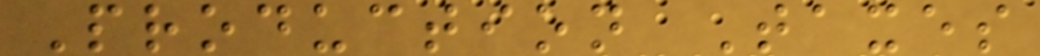Production Taxes
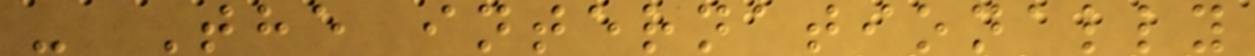- The internationally
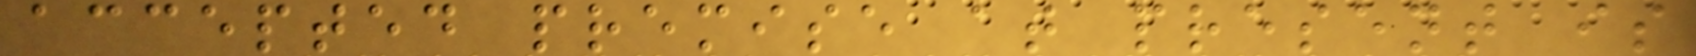accepted premise at present is
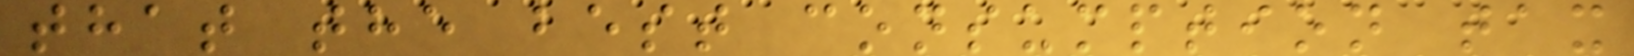that the best consumption tax
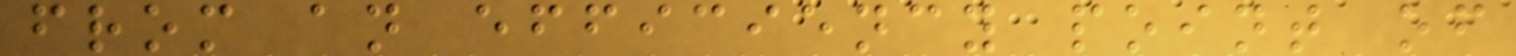from an efficiency point of
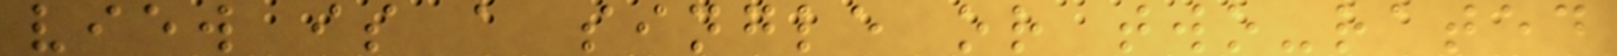view is a single or two-rated
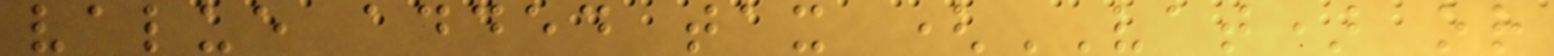value added tax (VAT) or
